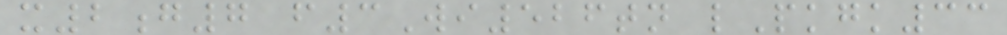x2g7 f3Wi526tn lPkgk33
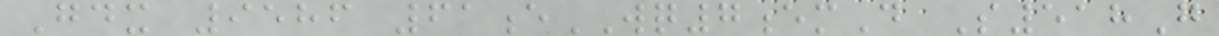Gdx 9586 61eWQ7emD S518G
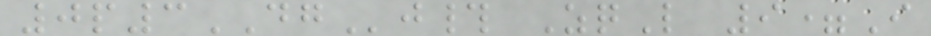0p3DGj# ZqL 9=I
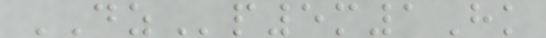DZp5m1Hk
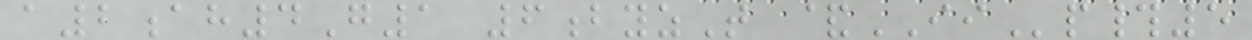a2ah4G1 6byzT &IIp#5
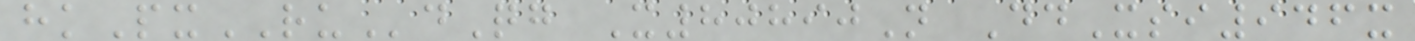hkPxRUdQg X80890N DdXsi946x
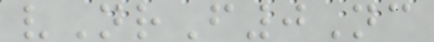vNrF0Nc
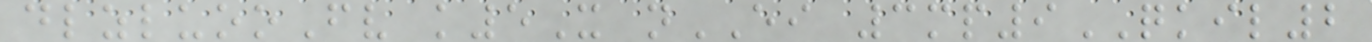dlzluooFv k5X nEI 3mp9QKIL2
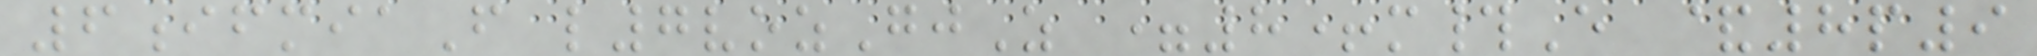6ifmiaF l7vozGjZ =8+m#E &8p9
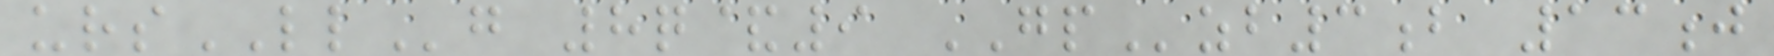ursLLg 8q&9 GPzb3b 13j
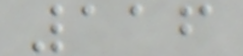116
